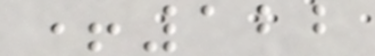+122
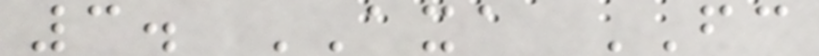3. AXA FC
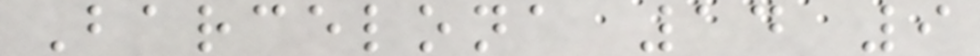Barcelona 14 9
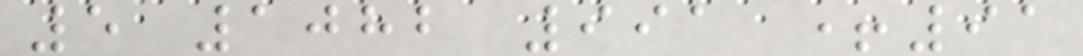5 1082 991 +91
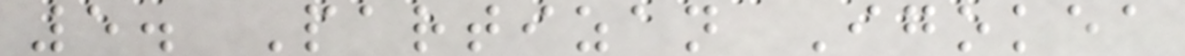5. Partizan Igokea
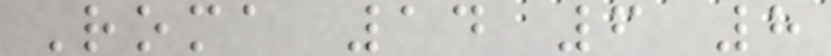Roma 14 6 8
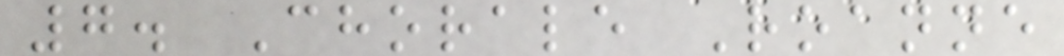7. Chorale Roanne
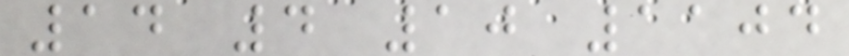14 4 10 1104
